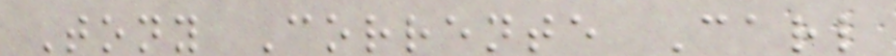Tony Corrente Carl
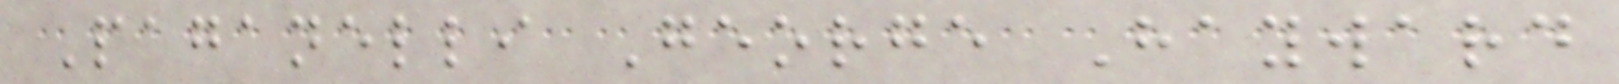Paganelli George Hayward
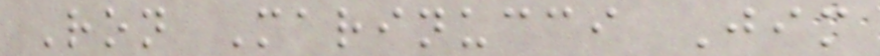Ron Marinucci Jim
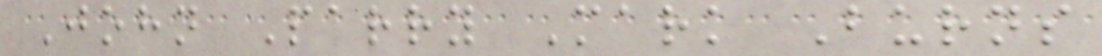John Parry Mark Burns
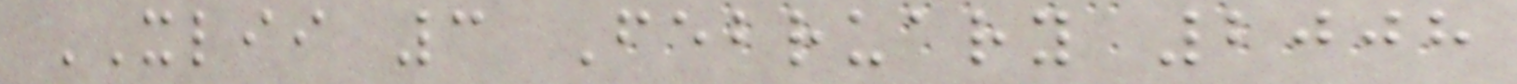XLII 3 February 2008
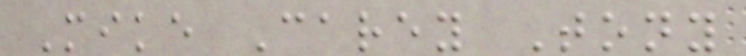Mike Carey Tony
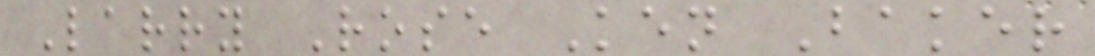Larry Rose Ken Baker
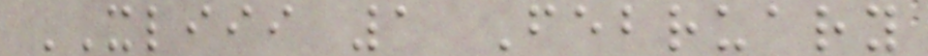XLIII 1 February
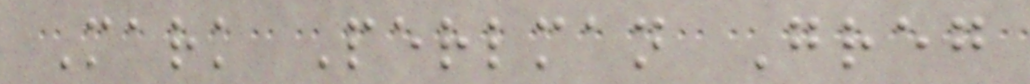Mark Perlman Greg
